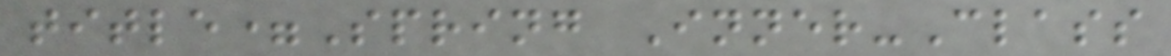title=Spring Inner-Class
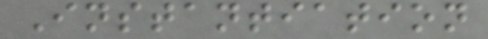Instantiation
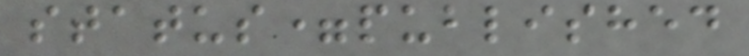status=published
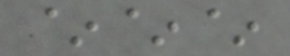~~~
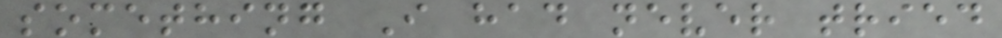something I had never tried
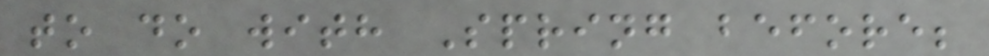to do with Spring before;
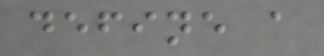define a
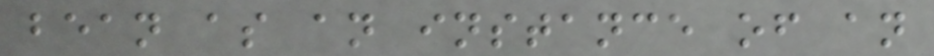bean as an instance of an
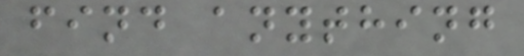find anything
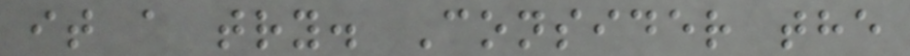it a try. Consider the
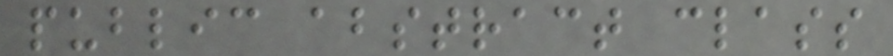public abstract class
